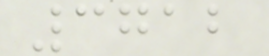3712
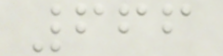666
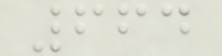664
